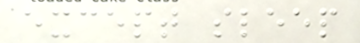except sleep
